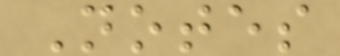Notes
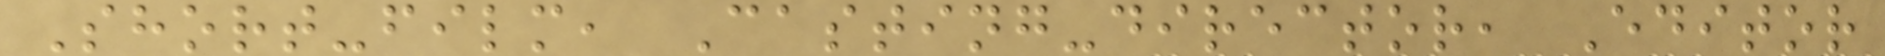Short-film, Casting-director, Editor
